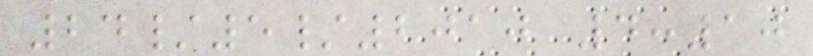24/5/2010 4:10
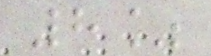8%
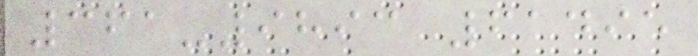361-9893 61495
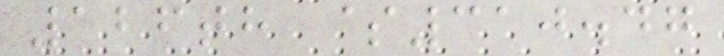126th $310.47
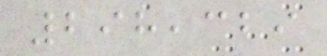298,329
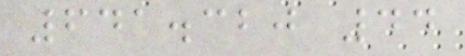641.320 44
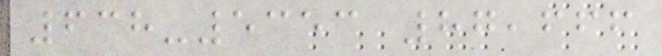638-5353 87,666
